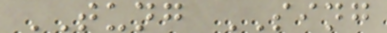TUNG SING
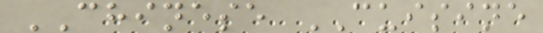CHINESE CUISINE
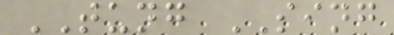TUNG SING
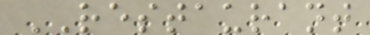RESTAURANT
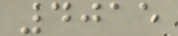4015
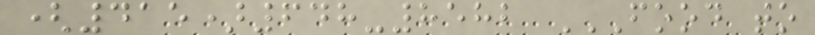(415)648-8582 FOOD TO
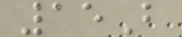15B
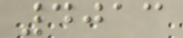4013
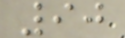90
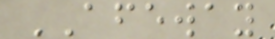AFEWAY
